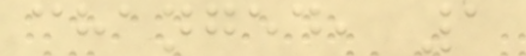changed, 1
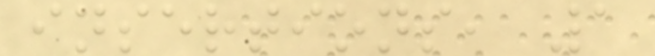insertions, 1
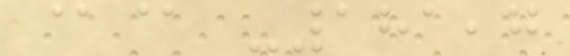@@ -181,7
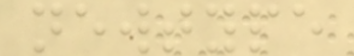newtype
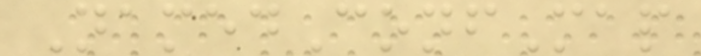NamedConfMap
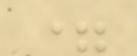=
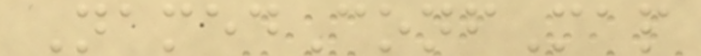NamedConfMap
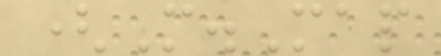(M.Map
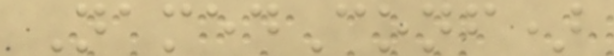NamedConf)
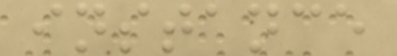instance
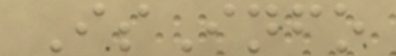IsInfo
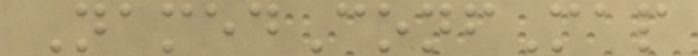NamedConfMap
